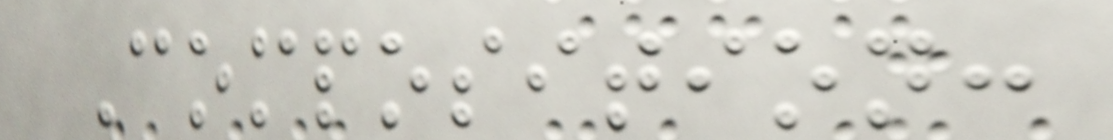Composition:
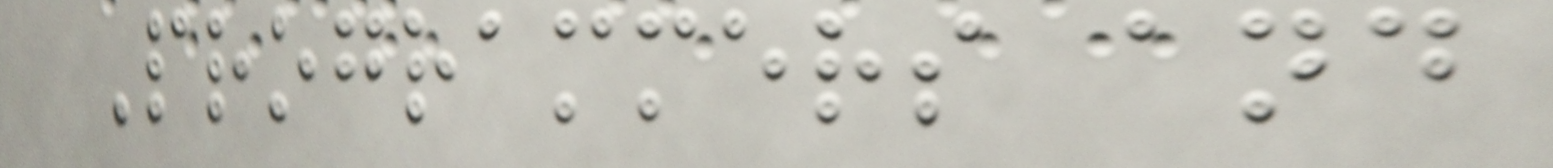Programmers and
